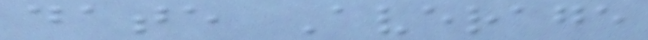date Average
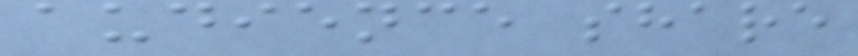audience share
